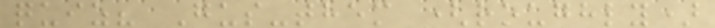quiz? Gus-them (roughly)
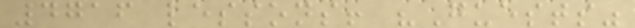4716 lessons! "Guests"
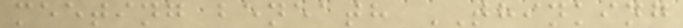meeting beneath THINKING
